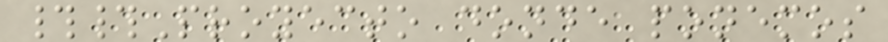##Proyecto donde ponemos
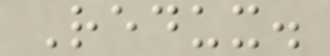Redux.
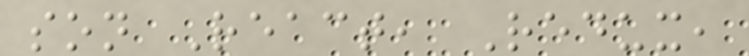son React, Redux,
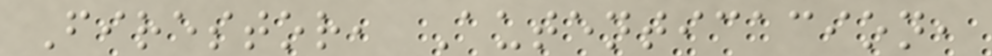Firestor, Autenticacion,
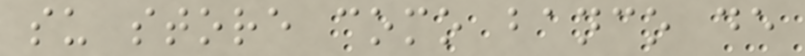su store como banco de
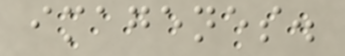imagenes.
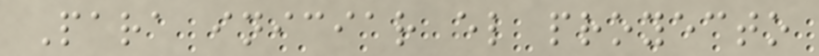Para iniciar el proyecto
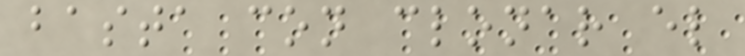basta con clonar el
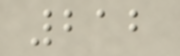212
